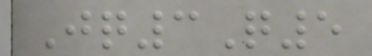Jq3Q5
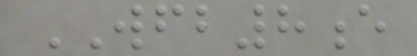WFB8e
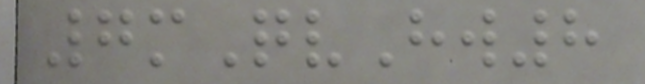7mQvHw8
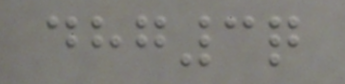dhg3q
